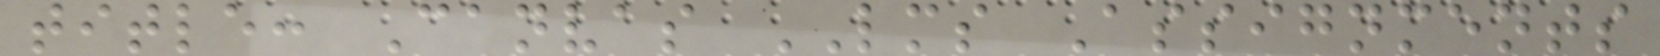title: Canvas LMS Assignments
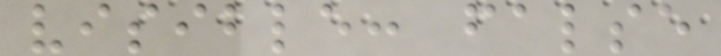visible: false
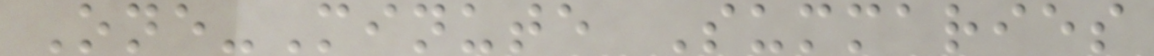One-Minute Summaries
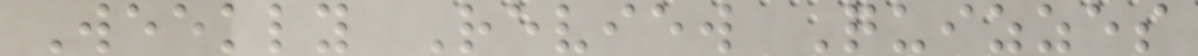Weekly Review Quizzes
